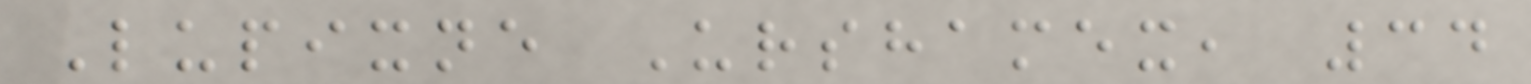Lupixne Urshamex, 34
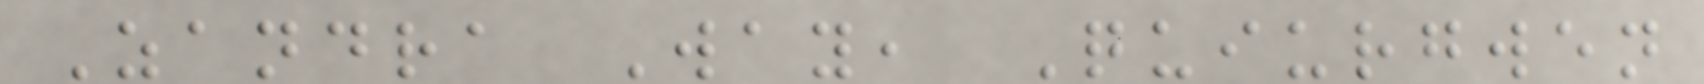Zandra Way, Quiurgwen
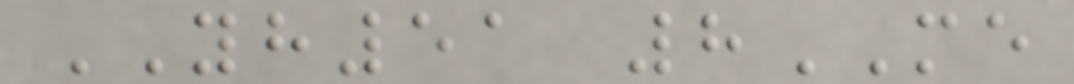YH51 8ME
